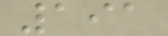191
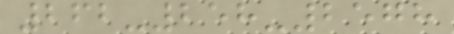262-258-2578
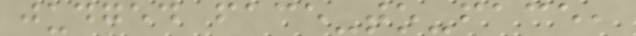judged face-to-face,
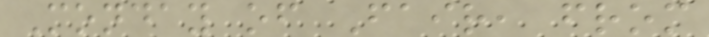Monday of Fair, from
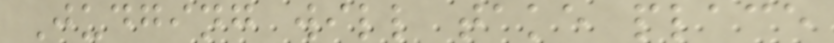Judging will take place
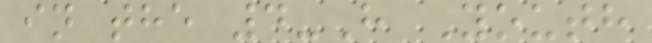in the 4-H Youth
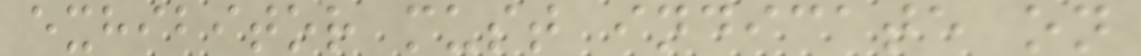exhibitor must indicate on
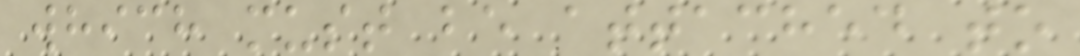which must be attached to
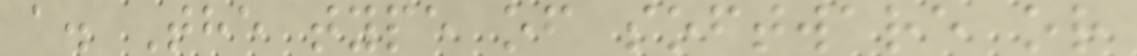a. The type of software or
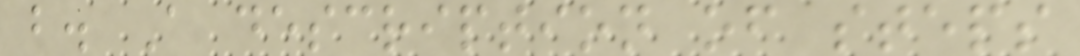b. A description of steps
